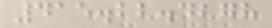415.22.4278
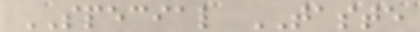SPECIAL TASTE
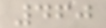460
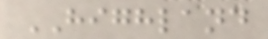HIGHLAND
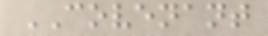COVENANT
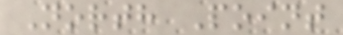North Point
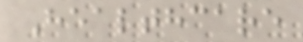Healthcare
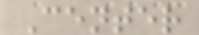Center
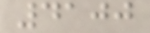4100
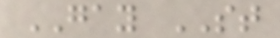GAY ST
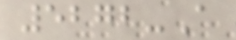5272-A
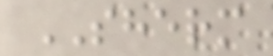SHERM
